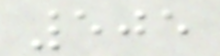505
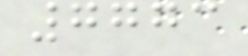7773
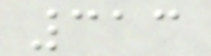313
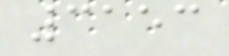3153
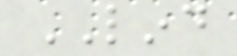LIND
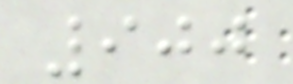900
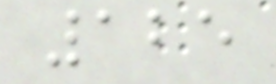125
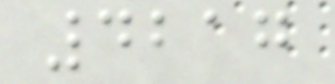4217
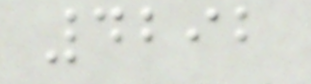4292
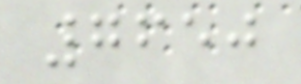7650
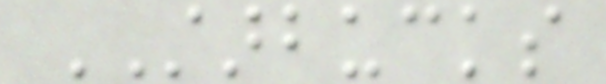STARBUCKS
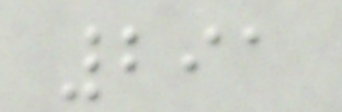291
